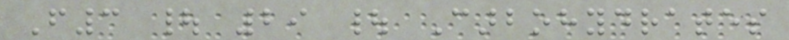F3 | 29 | Carbohydrates
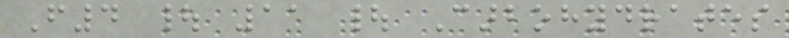F4 | 11 | Carbohydrates
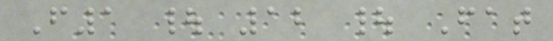F1 | 12 | Fat
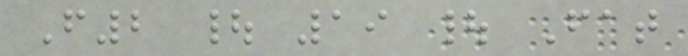F2 | 19 | Fat
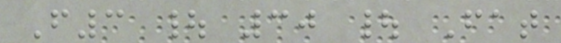F3 | 30 | Fat
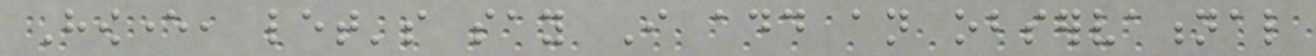However, let's say I add an observational
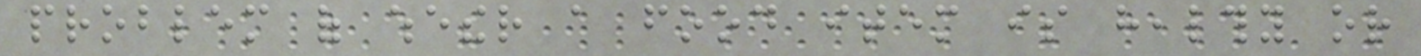problem of whether a food item is healthy or
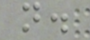not.
